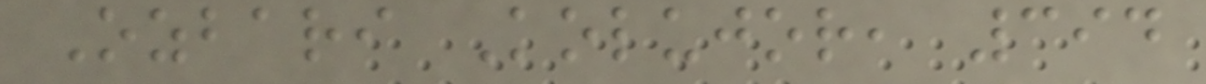Ozbari Kolujor, 394
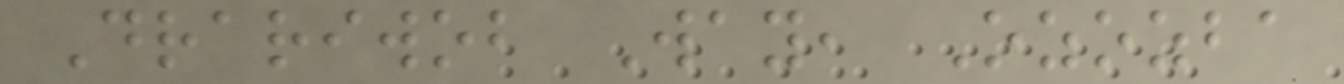Drariwob Way, Ozozba
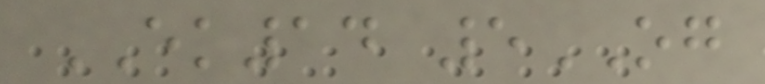EK14 5OG
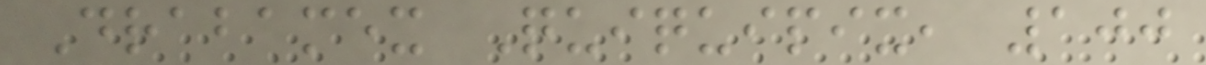Drabamex Quiquipix, 100
